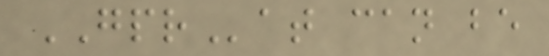GPRat can be
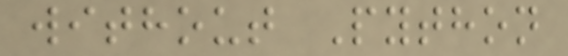without Python
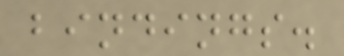bindings.
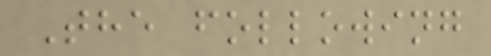The following
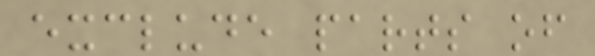exclude parts of
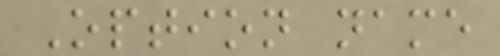Option name
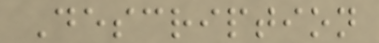Description
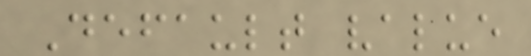Default value
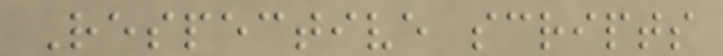Respective scripts
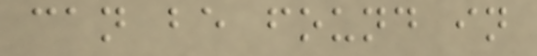can be found in
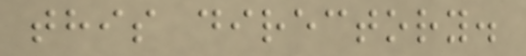this directory.
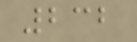232
